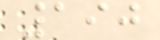190
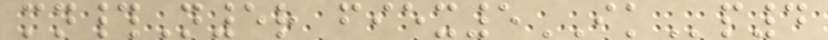mn#N5r fiex5IKp4
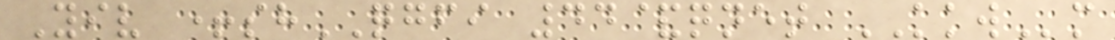Yiv +shQGFI 44&qnet KKWm
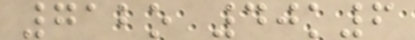712o 40k6
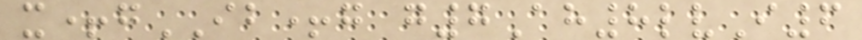x+gIB+g g7Ah8lvI6
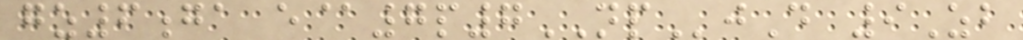gz6ga e@7p7NPjD 9Zb
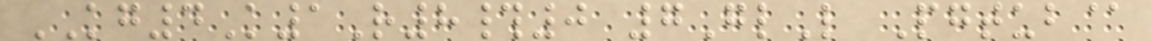KG4K1R8#0 7GlL Pgtub@
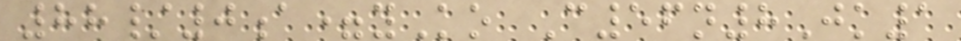88/0a=yKo C56n8Jk1
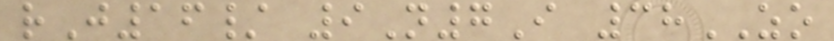rJ16/ 9N7I 38ZO
